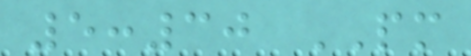5:30 PM
